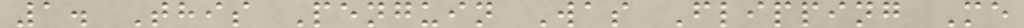1. This Penguin Was Flipping Me
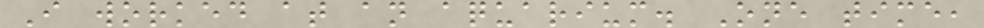I worked at an aquarium. One time,
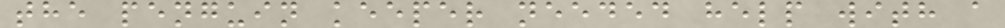the penguin keeper needed help with a
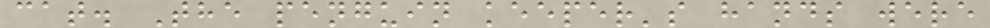cat. The penguin keeper's hands were
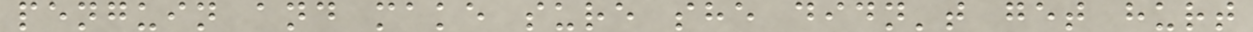penguin and make sure she didn't get hurt
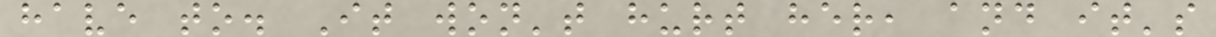have to. It won't hurt her, and it's
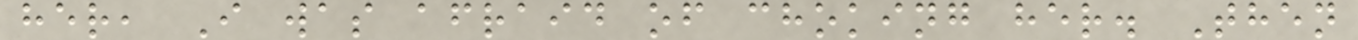her, I was afraid of choking her. Then
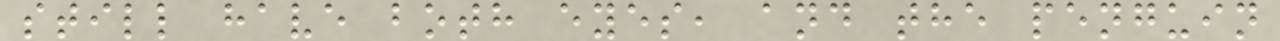still have both eyes, and the penguin
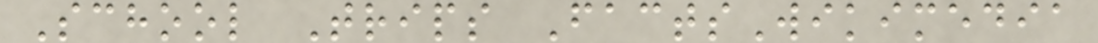School Trips FactsWikimedia
